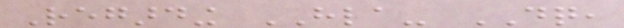Regarding HLA- DQ,
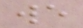we
